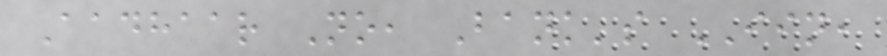Aadhaar No, Bank's IIN,
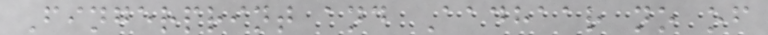Fingerprint and Aadhaar no of
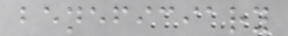beneficiary
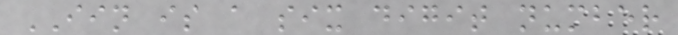IIN is a six digit number
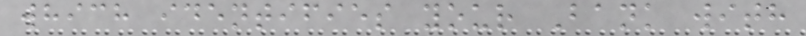which identifies your Bank with
